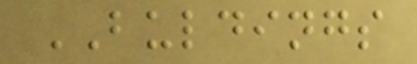BULDINGS
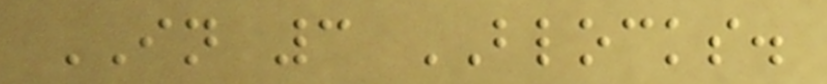IN 3 BLOCKS.
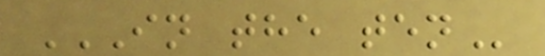IN THE TEN
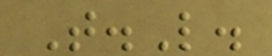T.L.
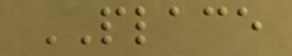PLACE
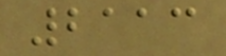2113
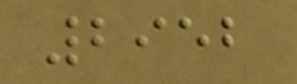2952
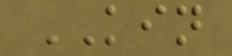KIN
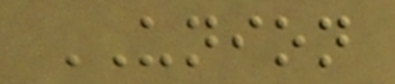UNION
